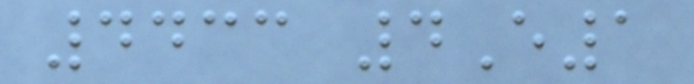4433 4E1
